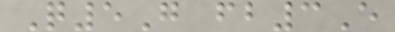Q5G fb3E
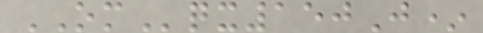OMqx150J*
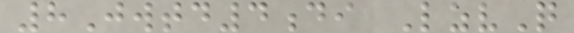8Jwtd4di LzvQ
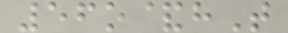56o&hT
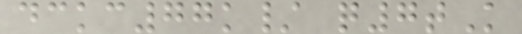dckc77k/ q7tK
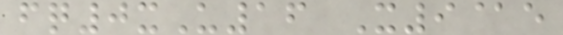fq0xU16 X9@e
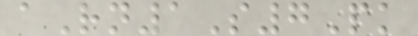aRn1S7Pk
